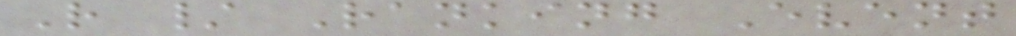R / Ranking Event
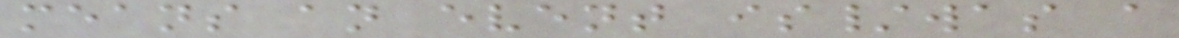means an event is/was a
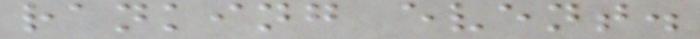ranking event.
